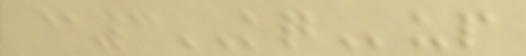@3KQup
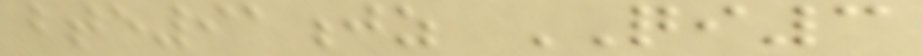bte91jz QI3
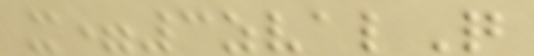x=3zvalQ
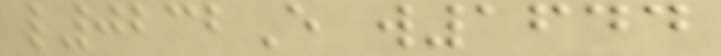l0232E w1644
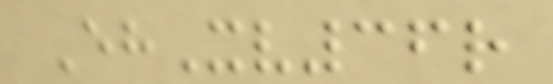EhXv36r
